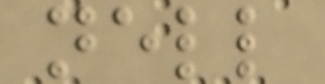nell
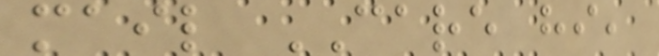mail CARE hi,
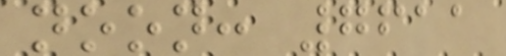noon: 7611
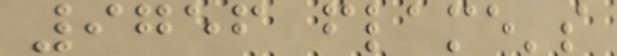9756 flame's
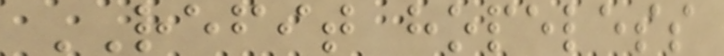REFIT hopeless
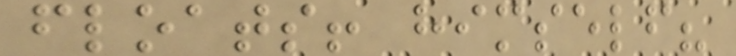floats! himself?
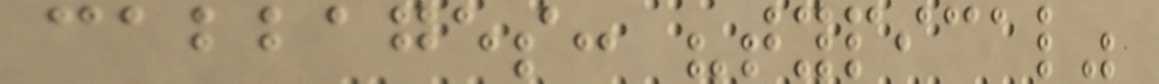cabbages: "typical"
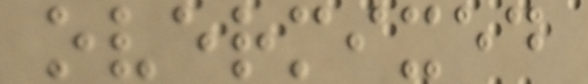overmixed
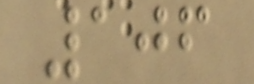106
